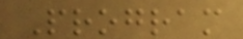Program
